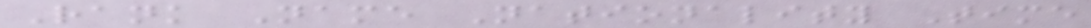Rank Name Nationality Time
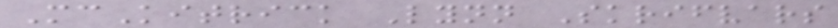McKitrick Lynn Skrifvars
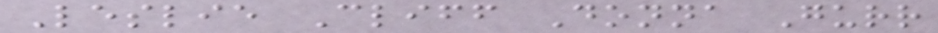Leslie Cliff Donna Gurr
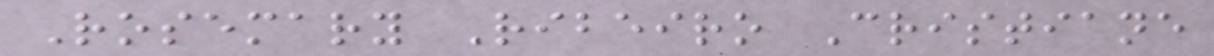Rosemary Ribeiro Cristiane
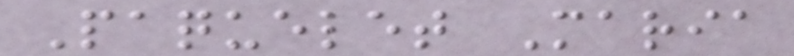Paquelet Maria
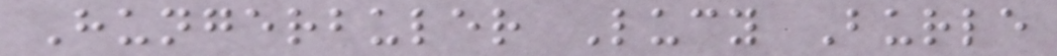Hungerbuler Lucy Burle
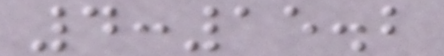4:15.2
